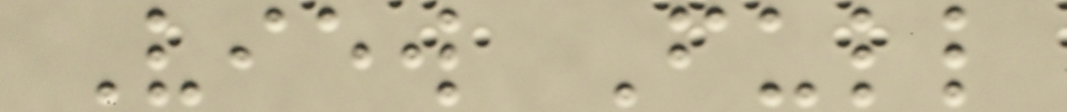View Full
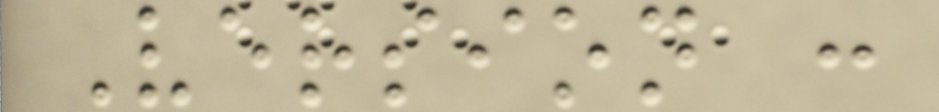Version :
